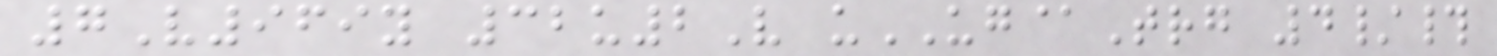7V969y 32u2V uUG@Trg 4/#
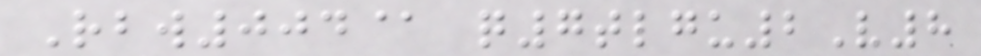Rbw004@ q7tlgu2V8
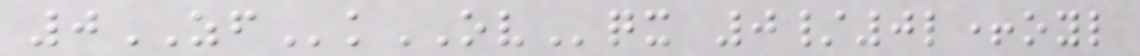0ZFkOVqx 0/0l+oyl
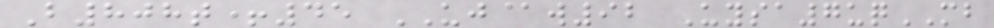B808t+45 UJ@w92 Uysa7uqMB
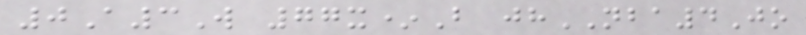0A3W 77x*B jhNBA4Jo
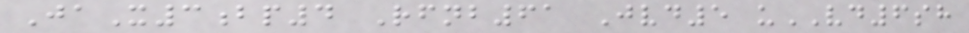JaX3bp4 Rfnb61 Jvd5 uVD6sh
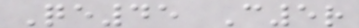Qe45 C5r
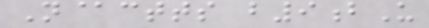N@ctts b9bU
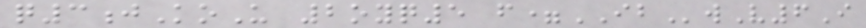q3jKoU 2oyq5 f=IBwV6I
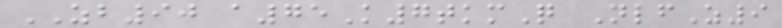ZB90 a75K7tkmQ NlfZ9
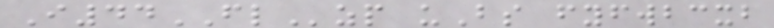I44FLzp uBs fyfwbcxb
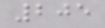205
